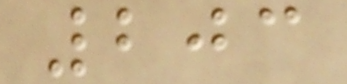203
